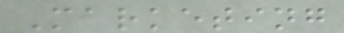Marketing
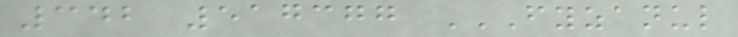342 517377 FYZANUL
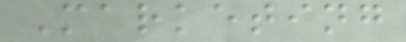Marketing
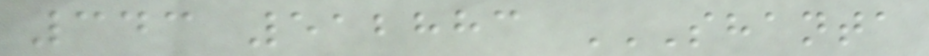343 512883 SHANTA
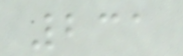231
